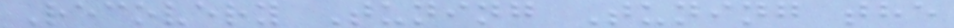Recovery Tuning Tuning the
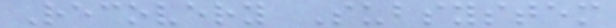Recovery Subsystem
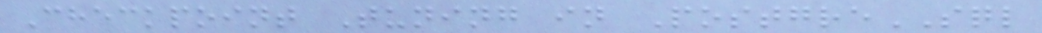Checkpoint Tuning in PostgreSQL
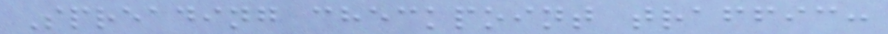Spreading checkpoint traffic:
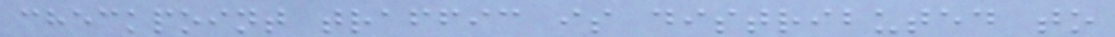checkpoint traffic is distributed to
